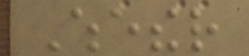Whether
